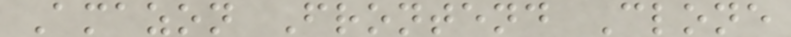Amazon Frontend Clone
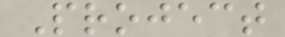Project
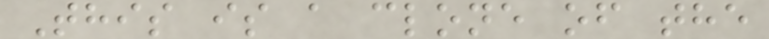This is a clone of the
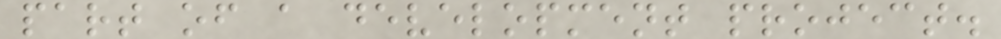part of a development project.
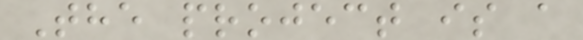The project is a
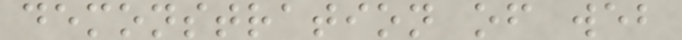demonstration of web
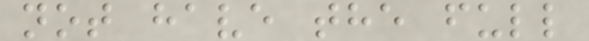not have the full
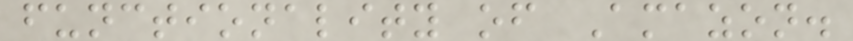functionality of Amazon.
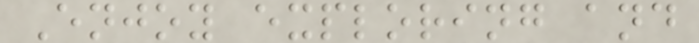Enjoy exploring and
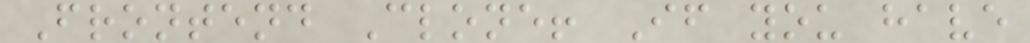Frontend Clone! If you have
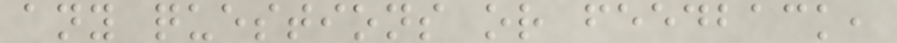any questions or feedback,
